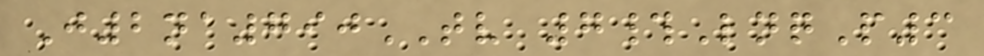J2na790TV 7#LnqP3
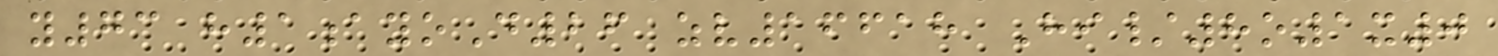y73 h1ayoD26 zv16618 Hi/8o1x0
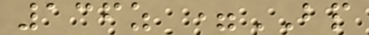136z =BP
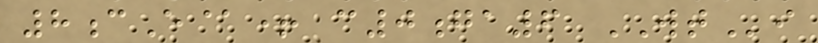8cE@+ c0ga6 WTi
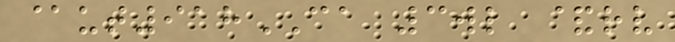@ut918CA 3wl &rv
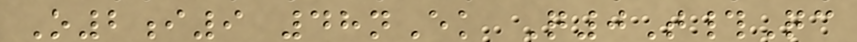O2i9 48nEk Q0T#Qc
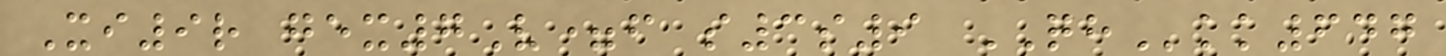Xi9r gex7V=f s3s9 QHkk647
